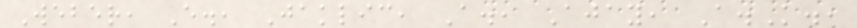Weber, E., Jaklic, A., Ajay, A.K.,
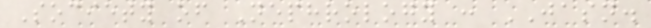Society of Nephrology : JASN.
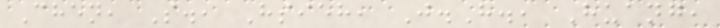Chen, S., Hsieh, J.H., Huang,
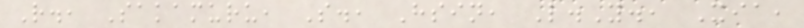R., Sakamuru, S., Hsin, L.Y., Xia,
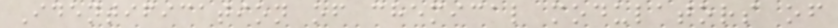Identification of chemical modulators of
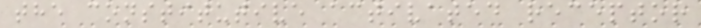the constitutive activated receptor
